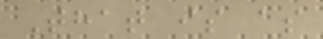That is as
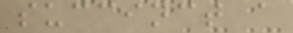succinct a
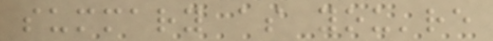summary as you're
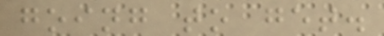going to get.
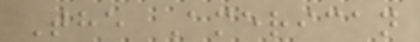The American
